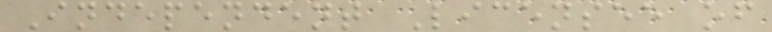Independent Licensee of
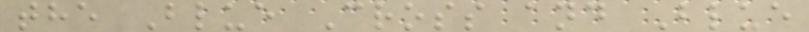the Blue Cross and Blue
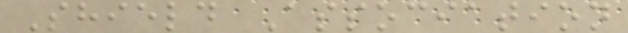Shield Association
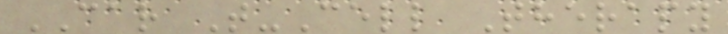CAR T-Cell Therapy
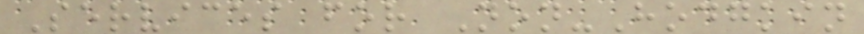Services for Non-Hodgkin
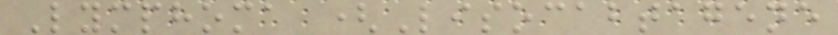Lymphoma (Lisocabtagene
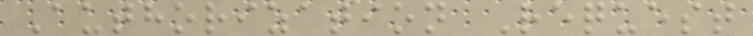Authorization Request
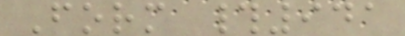Form #941
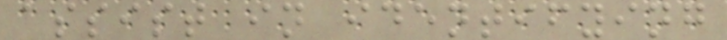assist in identifying
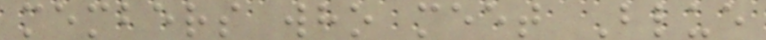members who meet Blue
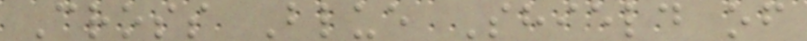Cross Blue Shield of
